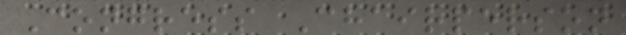Congress Chairperson
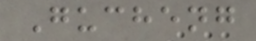Gucheng
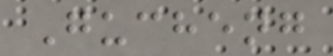Gucheng
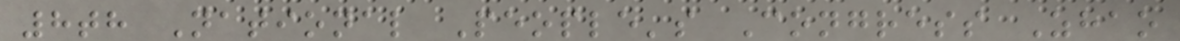8th National People's Congress Zhao
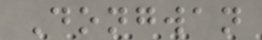Dongwan
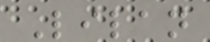Lilan
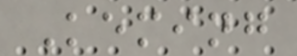Keming
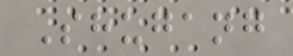Shugang
